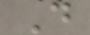D
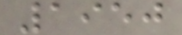1950
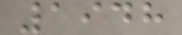1948
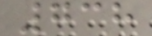738
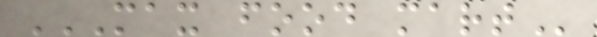MAX FOOD MART
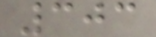303
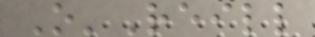O'Reill
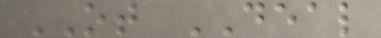OT DEAL
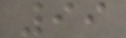99
